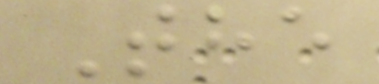The
